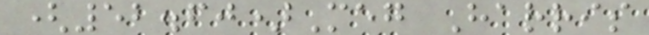(52.60)Meg Harris
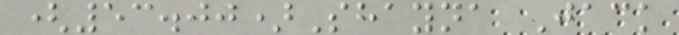(53.00)Shayna Jack
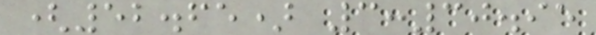(52.65) 3:30.95
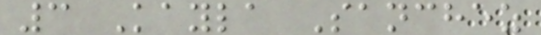3 Kayla Sanchez
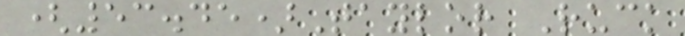(53.45)Taylor Ruck
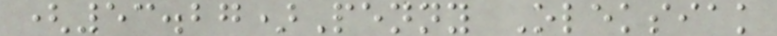(53.27)Penny Oleksiak
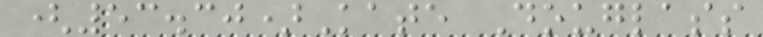(53.30)Kate Douglass
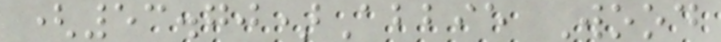(53.70)Abbie Wood
